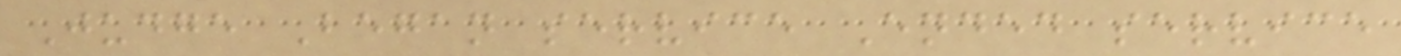Judge Began service Ended service
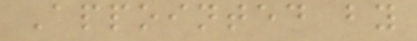Appointed by
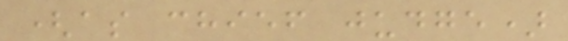(as chief judge)
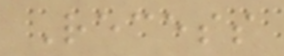Recess
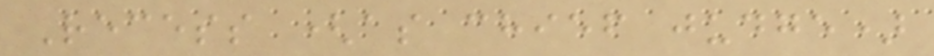Recess (as chief judge)
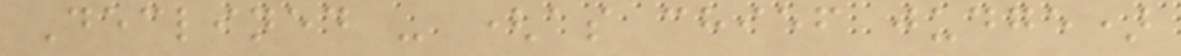Declined - (as chief judge)
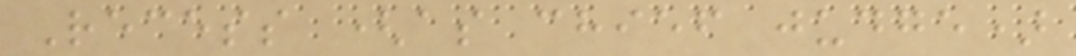Recess (as chief judge)
